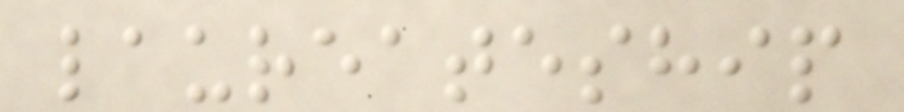laureateship
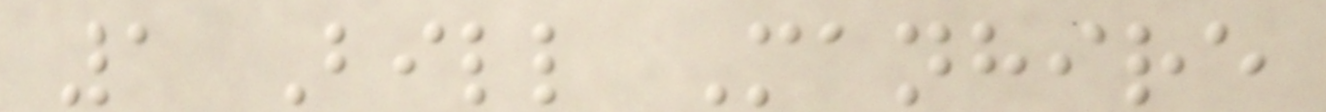1 Bill Manhire
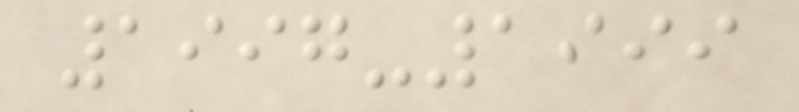1997-1999
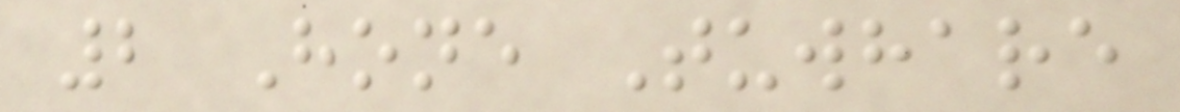2 Hone Tuwhare
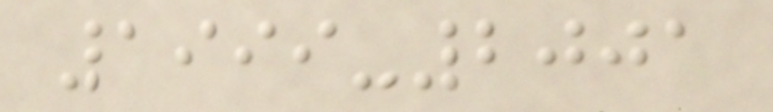1999-2001
